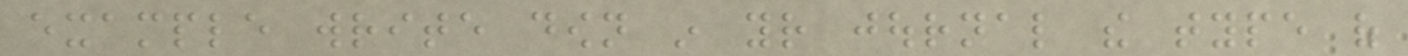example write down in your journal the type of
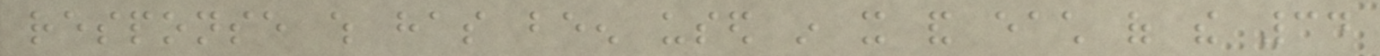response which has been used in it and each of the 34
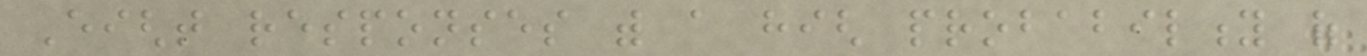Eight responses with a high probability of
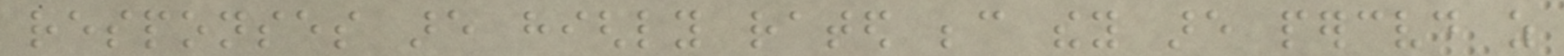responses are highly rated because they are perceived as
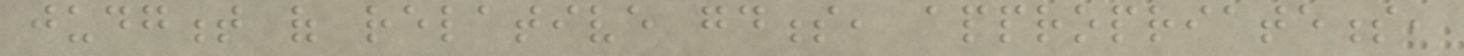judgment of relative goodness, appropriateness,
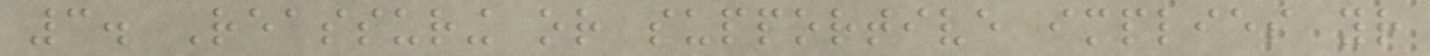3. Reassuring or supportive implies your
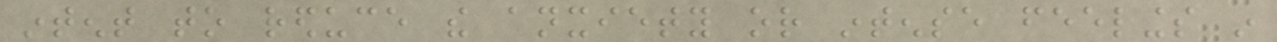intent to reduce the anxiety or intense feelings in
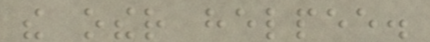the other helpee.
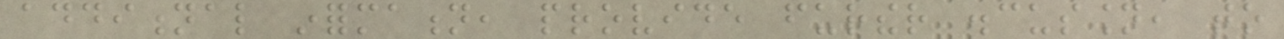additional information, provide further discussion, to
